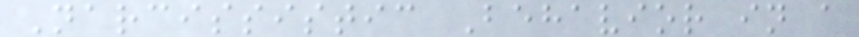Narcissistic Behavior in a
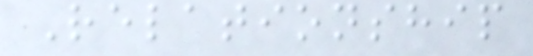Relationship
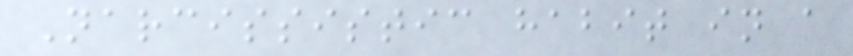Narcissistic habit in a
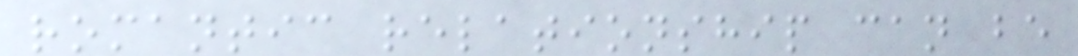romantic relationship can be
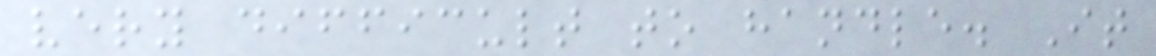very difficult to handle. It
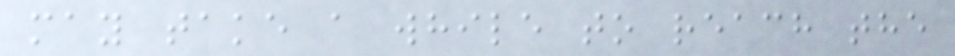may take a while to reach the
